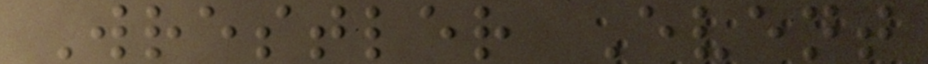Wrestler Event
